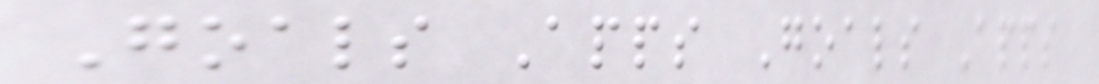Goals Apps Goals Apps
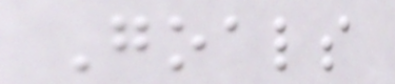Goals
